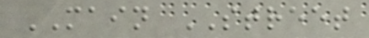MAIN STREET
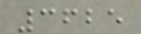3625
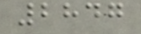2847
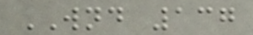WND 137
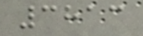3813
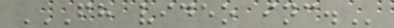FH VIDEO INC.
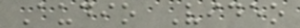Audio Video
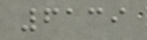6139
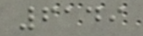6149
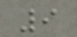9
